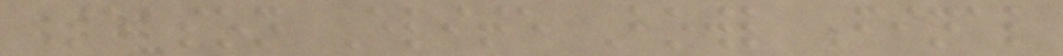Season Elite Bowl Final
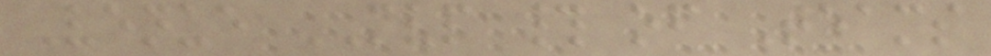Venue MVP # of Teams
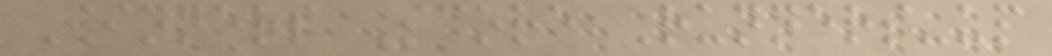Winners Score Runners-up
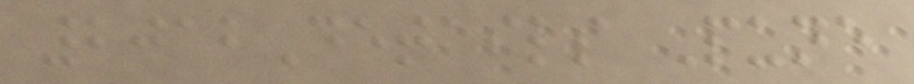2012Details Pune
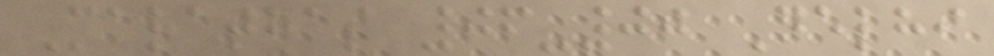Marathas 06-00 Delhi
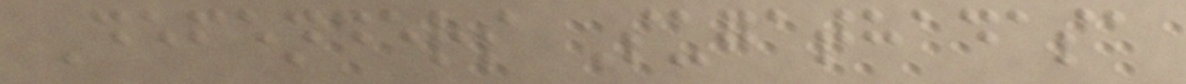Defenders Sugathadasa
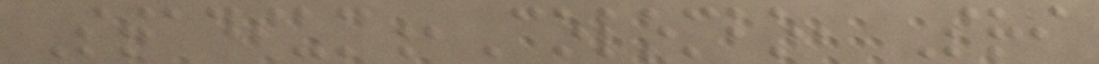Stadium,Colombo, Sri
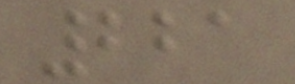221
